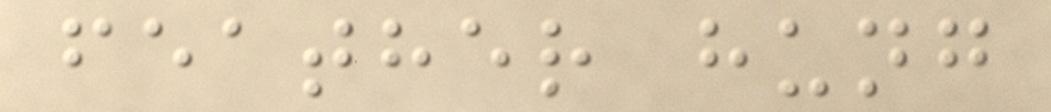feather hung
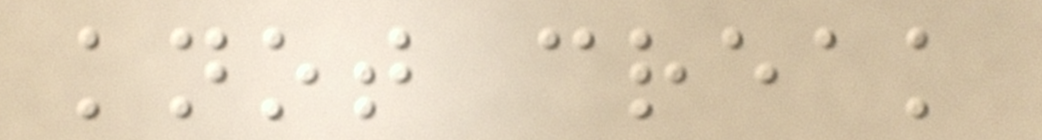knot creak
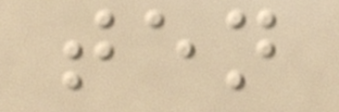ten
